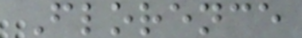Florence
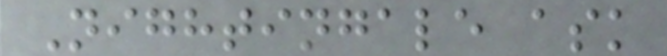Nightingale ask
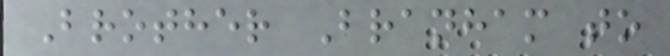Brother Branham to
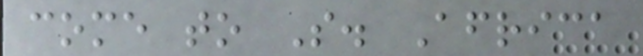come to S. Africa
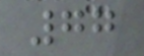77
